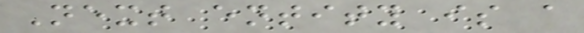Next entity is a
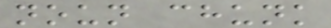noun chunk
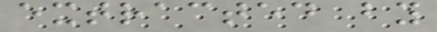extracted by
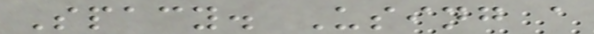Spacy. Using a
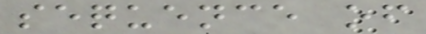sequence of
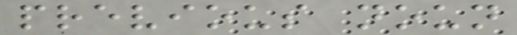previous noun
